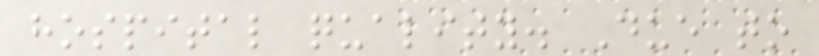hospital quality. Due to
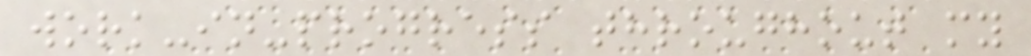work-in-progress throughout my
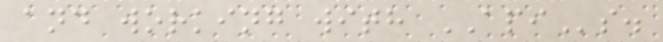and working with APIs.
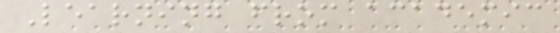Learning from academic
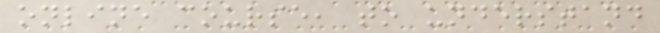online course, to understand
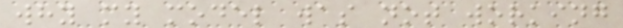why my model was not working
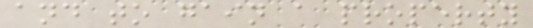and to gain a property
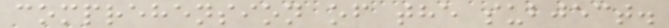comprehension of the subject.
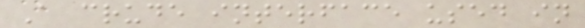A crude interface used in
